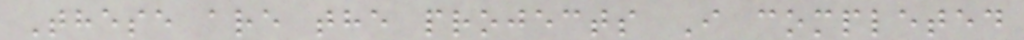These are the projects I completed
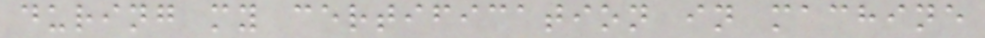during my certification in machine
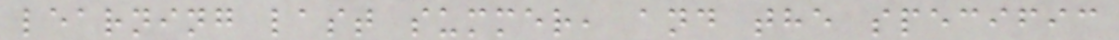learning last summer, and the specific
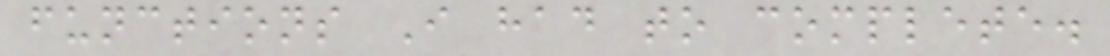functions I had to complete.
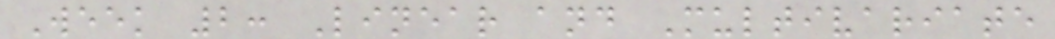Week 2: Linear and Multivariate
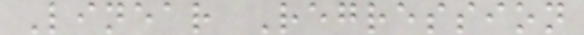Linear Regression
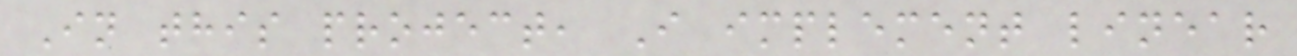In this project, I implement linear
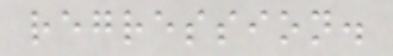regression.
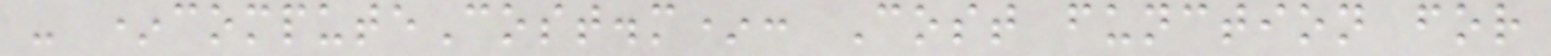- *computeCost.m*: Cost function for
